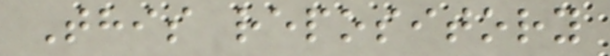This repository
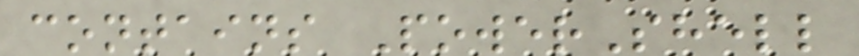contains PowerShell
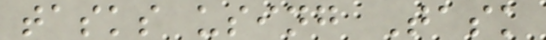tasks using Task
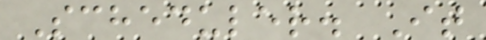Scheduler. It
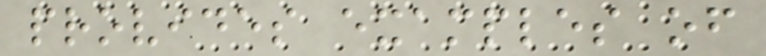provides examples of
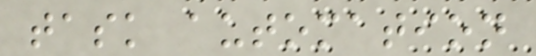task automation
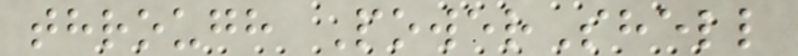through PowerShell
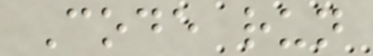Code run
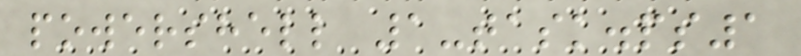powershell 1-task.ps1
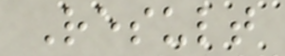Result
